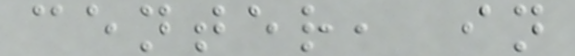center, in
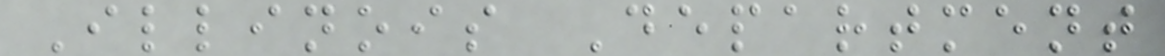Illinois Department
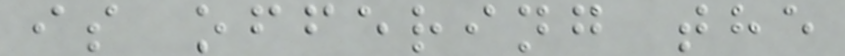is offering the
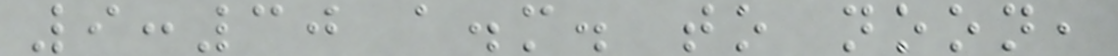9:30 a.m. to noon,
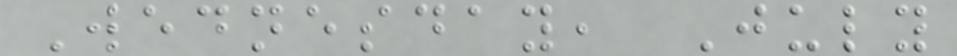Wednesday, July
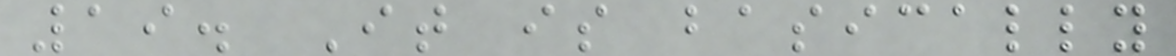19. It is basically
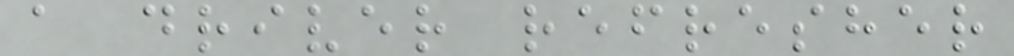a driver refresher
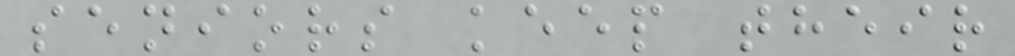seniors keep their
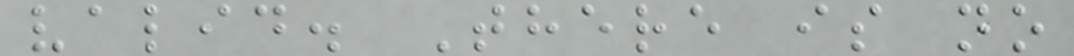valid. There is no
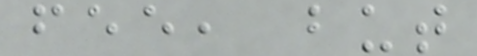fee, but
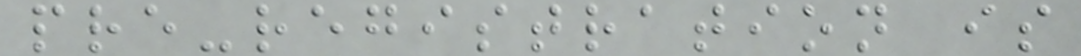pre-registration is
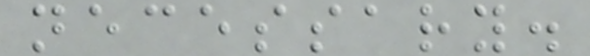necessary.
